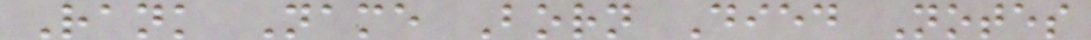Rank Name Born Died Notes
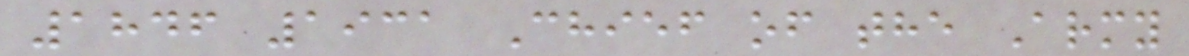1846 1931 Chief of the Army
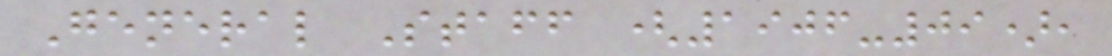General Staff (1906-09),
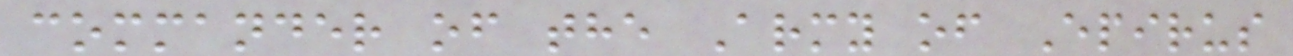commander of the Army of Epirus
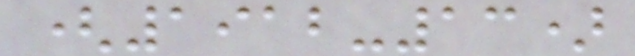(1912-13)
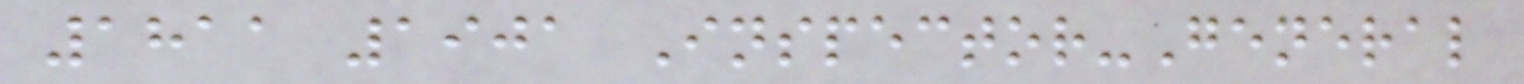1811 1901 Inspector-General
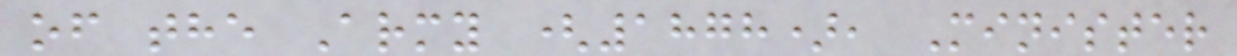of the Army (1878), Minister
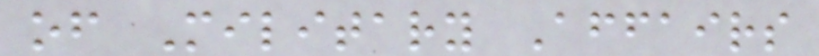of Military Affairs
